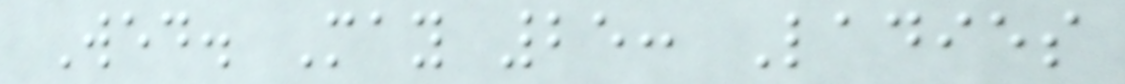Wed. May 25: Ladies
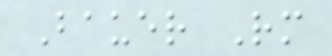Bauer Rm
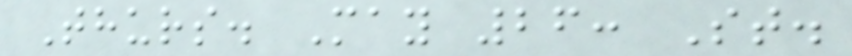Thurs. May 26: St.
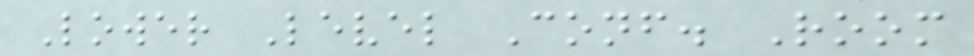Lower Level Conf. Room
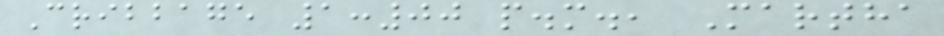Cribbage 1:00 p.m., Martha
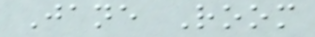Jane Room
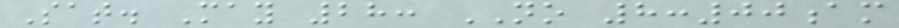Sat. May 28: NO 8:00am
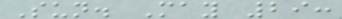Sun. May 29:
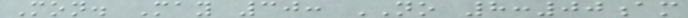Mon. May 30: NO 8:00am
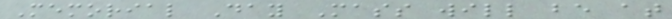Memorial Day Mass will be at
